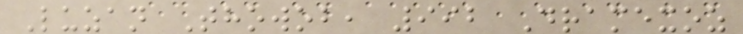Luzan Thowob, 992 Dramexoz
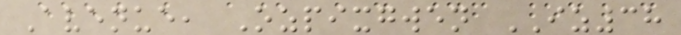Avenue, Ozpixgwen IZ38
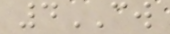4CW
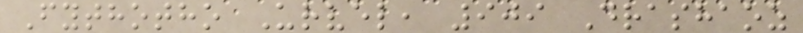Fythotho Urvel, 909 Drashaoz
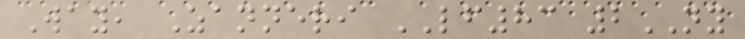Way, Zanneri LF83 2NY
